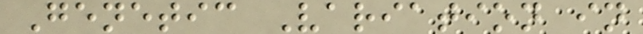Genetic Variation in
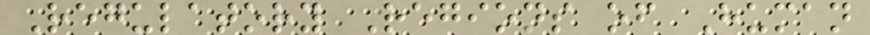Regulatory Regions of Human
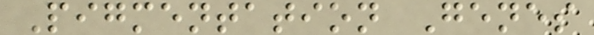Pigmentation Genes
